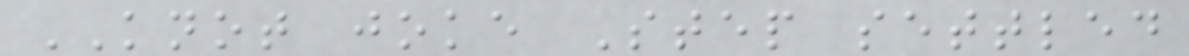KNOT joke Step settled
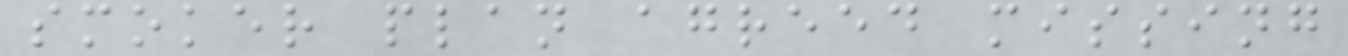smoker plan agreed missing
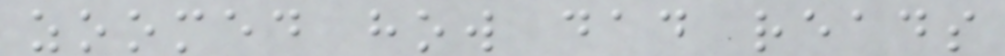zoomed how dad reads
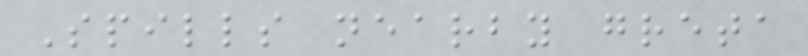Spills nearby greta
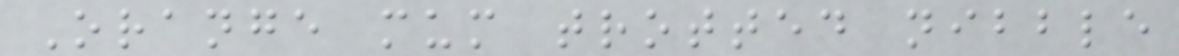Orange mum trotted nibble
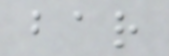bar
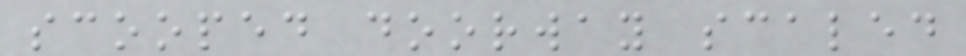scooped doorway scaled
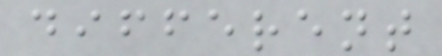different
